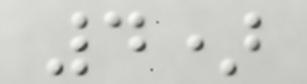4)
